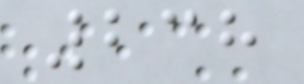238
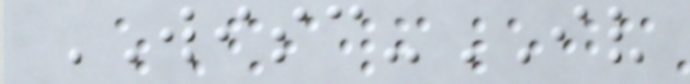WISC-IV
